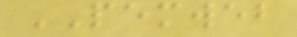PEMWEB
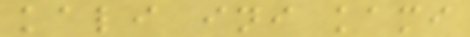kali ini kami
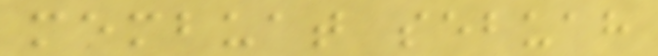membuat sebuah
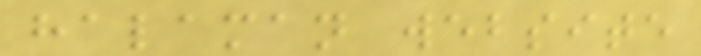halaman website
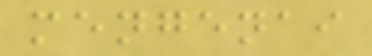mengenai
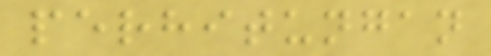perhitungan
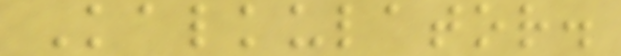Kalkulator.
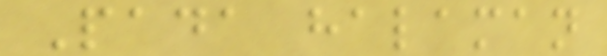Pada halaman
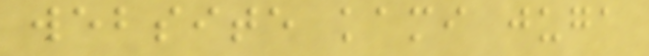website kami juga
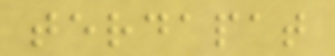terdapat
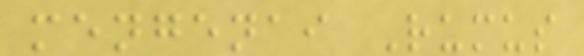mengenai Rumus
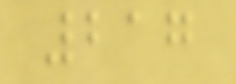217
